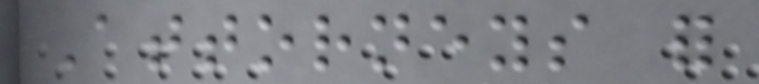Attorneys for
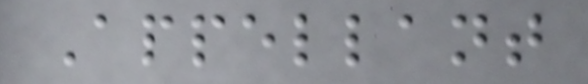Appellant
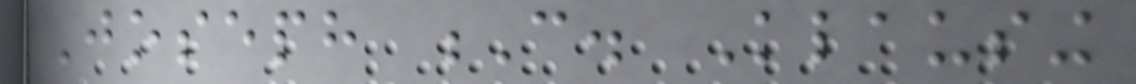Joseph C. Klausing
